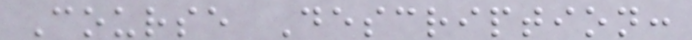Course Description:
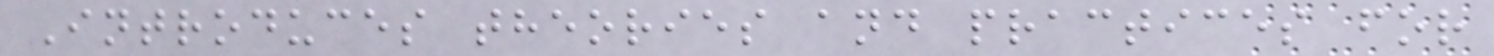Introduces theories and practices for
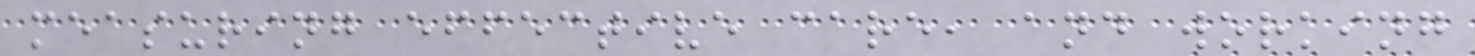measuring effective care, and working
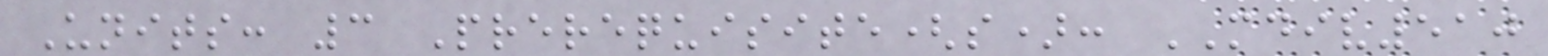Units: 3 Prerequisite(s): MDIV510
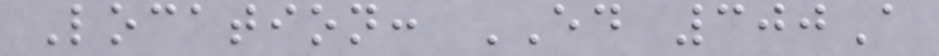Location: ED 300A
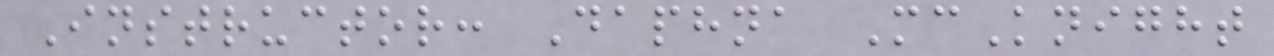Instructor: Daphna McKnight
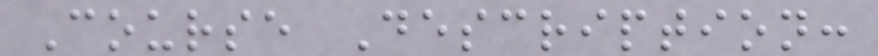Course Description:
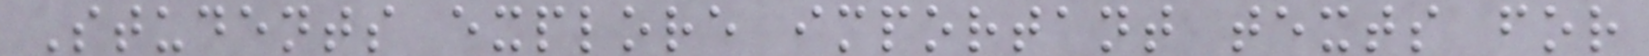Students explore important texts for
